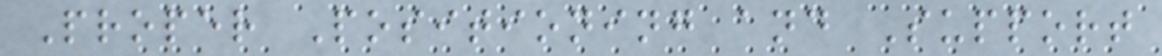Proper Positioning and Support
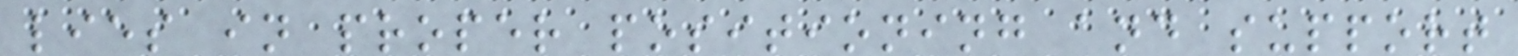lies in proper positioning and support
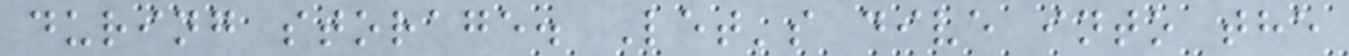during storage. Let's dive into the
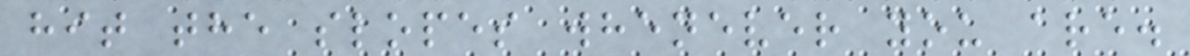hit the slopes whenever you are.
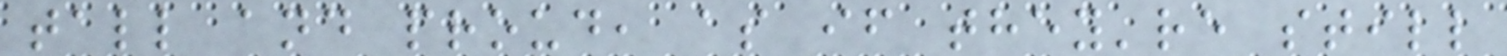tall and proud, as if they're still
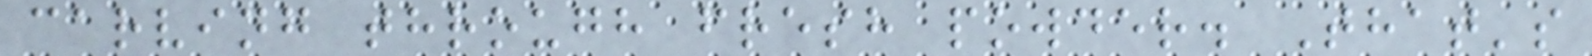carving through fresh powder. That's
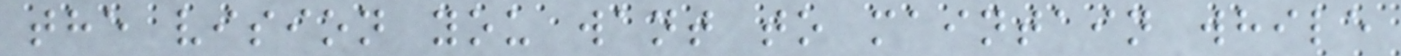the vision you want to maintain while
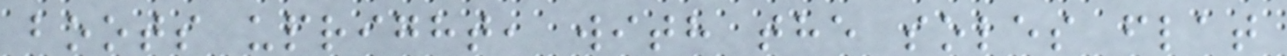boots upright, with the soles flat
